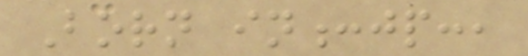Born in:jp:,
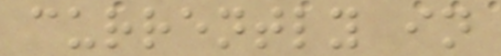currently in
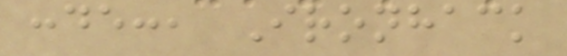:de:, Ironhack
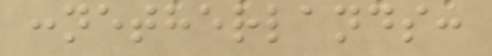:netherlands:
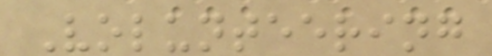Volunteering
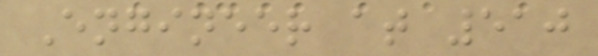Engineer at 510
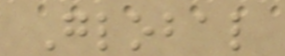Global
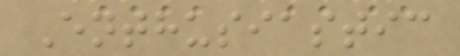Enthusiastic
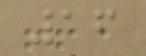16
